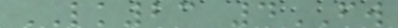LK23 4FW
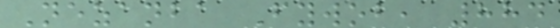Nezanba Fywob, 884
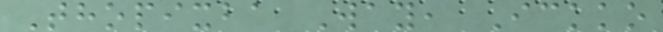Thopixba Way, Ickko
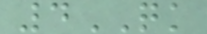4QK
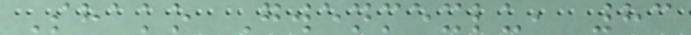Shako Gwenmexlu, 83
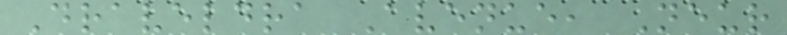Draveldra Avenue, Neur
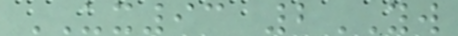UX93 2YW
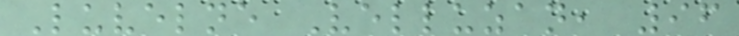Luvelne Velluzan, 96
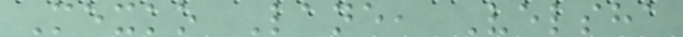Mexko Lane, Velsha
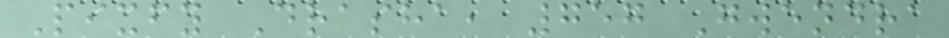Pixfy Drasha, 757 Gwendra
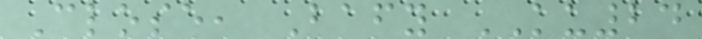Close, Bafy KU24
